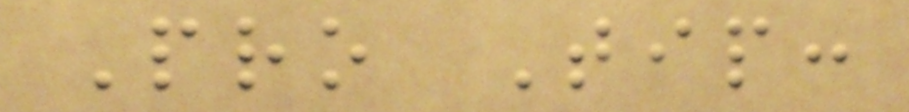Pro Tip:
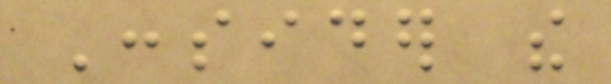Consider the
